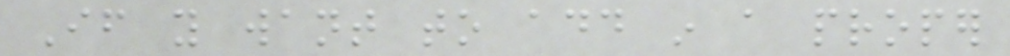If you want to add in a proper
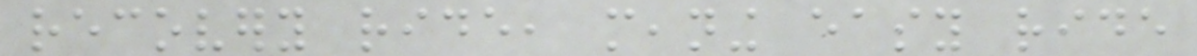recovery ride, meaning easy ride
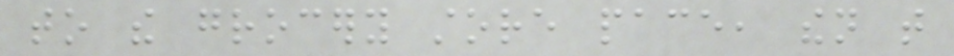to the grocery store pace, then that
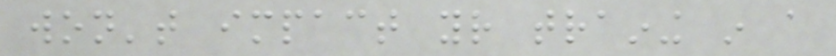won't impact your training in a
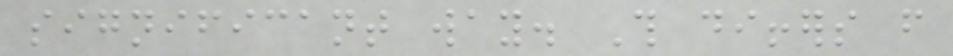significant way. This differs from
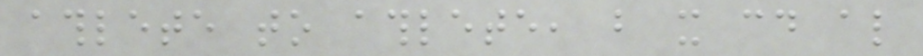athlete to athlete, but it could also
